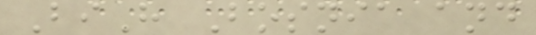BiH Bosnia and
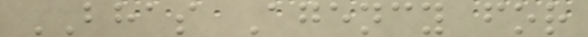BHAS Agency for
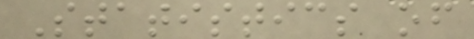Statistics of
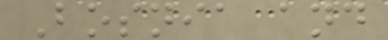Bosnia and
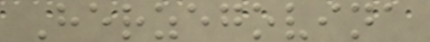Herzegovina
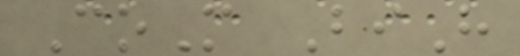CoM BiH
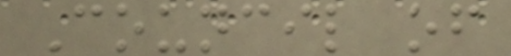Council of
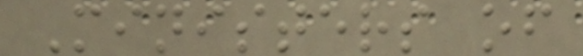Ministers of
